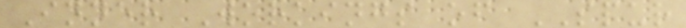Inner Workings of SPUR
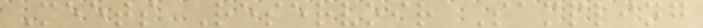Meets Reservoir Sampling
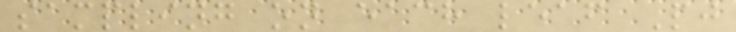sampling on each leaf Pj
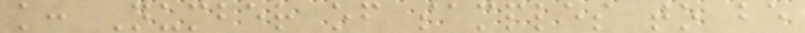k: Number of samples to be
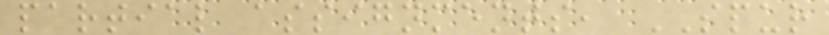partial assignments, SPUR
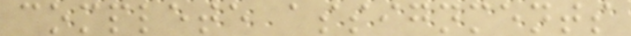complete assignments
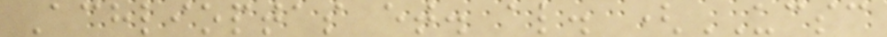Achlioptas et. al. (UCSC
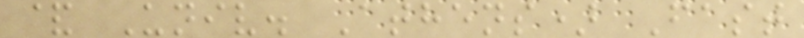& Univ. Athens) Fast
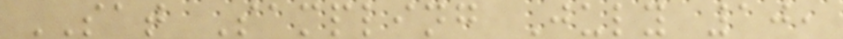SAT Sampling July 10,
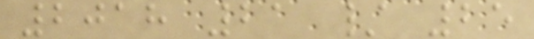2018 21 / 25
